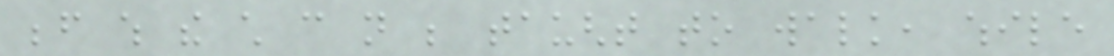before which the child can not be taught to walk, while
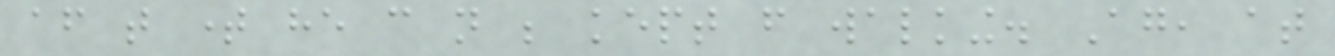after that time he can not be kept from walking. Again, at
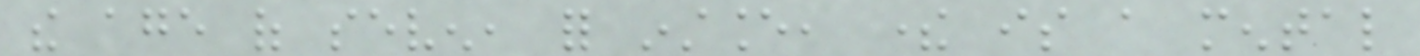the age of seven, for instance, there is a mental
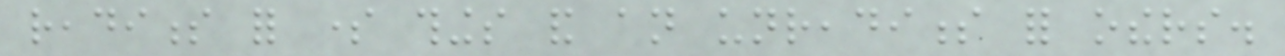readiness for some things and an unreadiness for others.
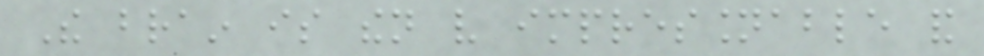The brain is then very impressionable and
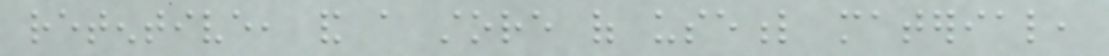retentive, and a store of useful material,
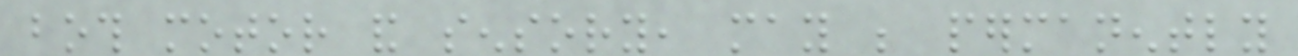both motor and sensory, may be permanently
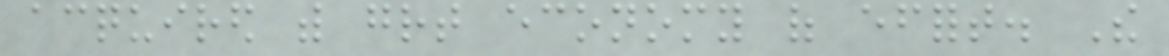acquired with great economy of effort. The
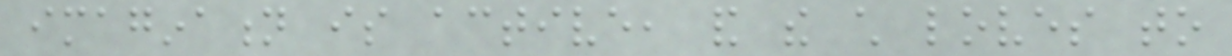imagination is active, and the child loves to
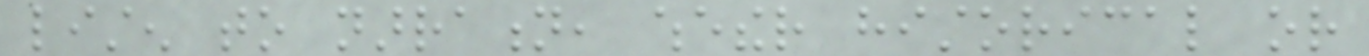listen to narration, whether historical or
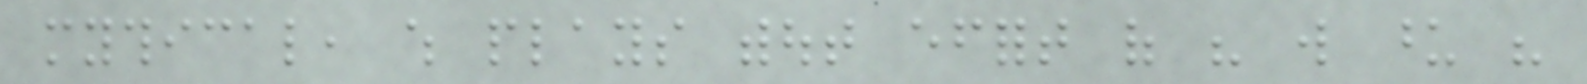mythical, which plays without effort of his will upon his
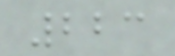223
